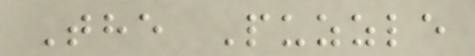The Puzzle
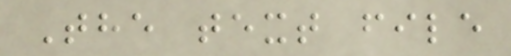The text file
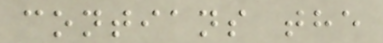contians the
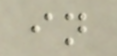in
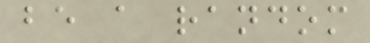be a random
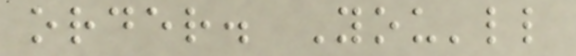order. You'll
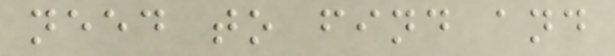need to find and
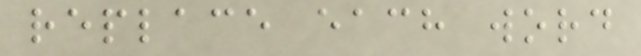replace each word
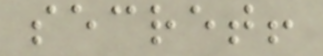secret!
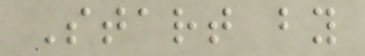Start by
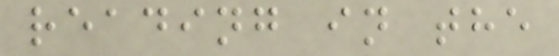reading in the
